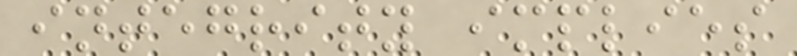integrity implies
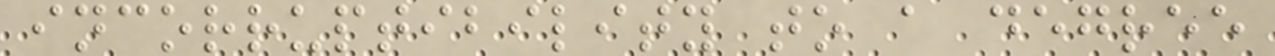incorruptibility to a degree
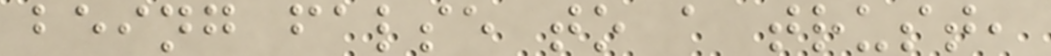being false to a trust,
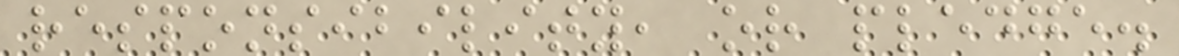responsibility, or pledge.
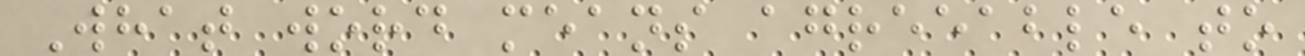What word means agreeable to
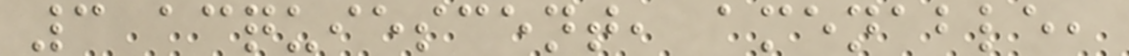3 acquiescent, amenable,
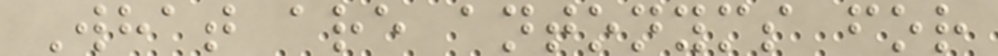What are antonyms for
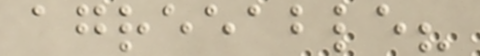agreeable?
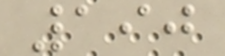190
